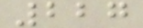227
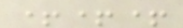+++
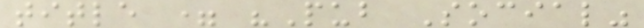title = "Pub Social"
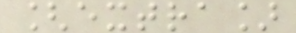[extra]
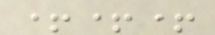+++
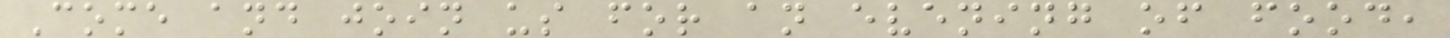Come and join us for an evening of food,
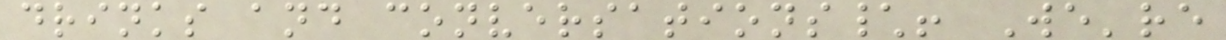drinks and conversations\! We're
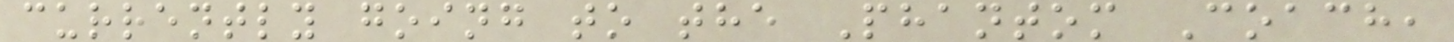currently going to the Phantom Coach,
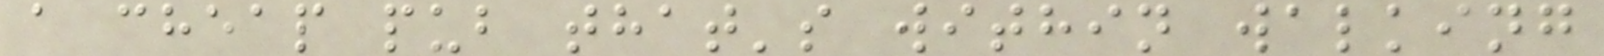a cheap pub that's within walking
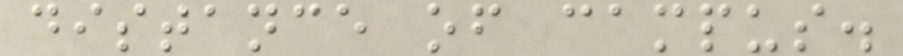distance of campus.
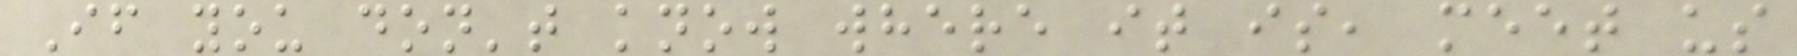If you don't know where it is, meet us
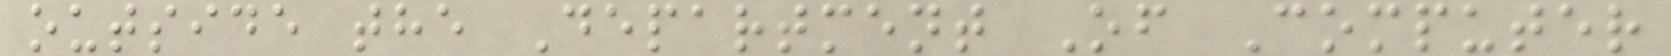outside the Department Of Computer
